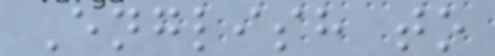English to
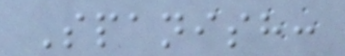Spanish:
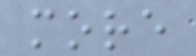more
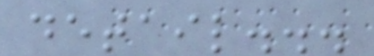detail...
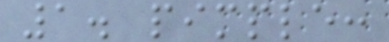1. pimple:
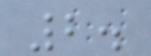2.
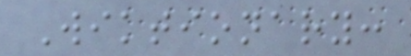Wiktionary:
